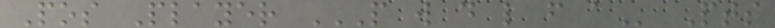Pos Player P W D L F A Pts
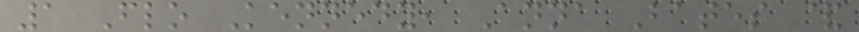1 Flo Kennedy, Anna Bates &
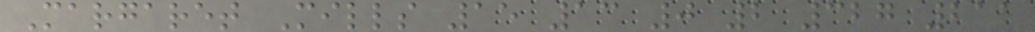Margaret Mills 15 13 0 2 327 211
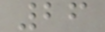26
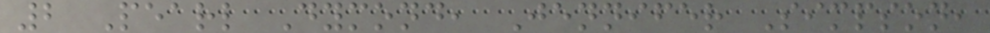2 Pearl Dymond, Jennifer Simpson,
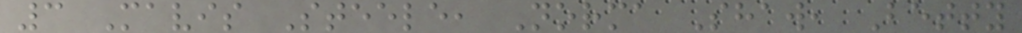3 Mavis Steele, Norma Shaw, Betty
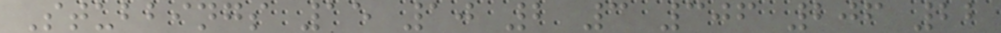Stubbings 15 10 2 3 306 206 22
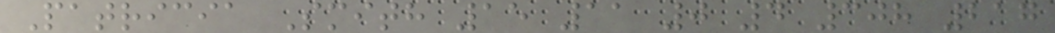Patricia Smith 15 11 0 4 308 217
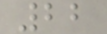22
